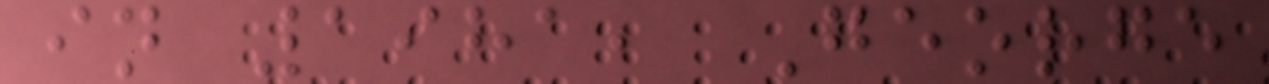in 1981, George
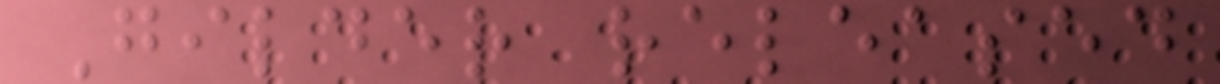Gilder released
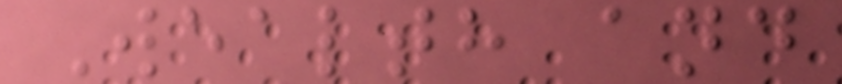Wealth and
